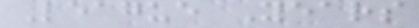League Years
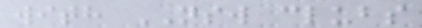with NSW clubs
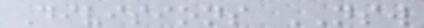Divisions NSW
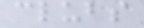clubs
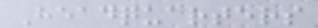Headquarters
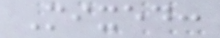Mixed:
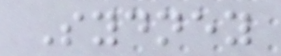Sydney
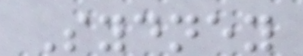Sydney
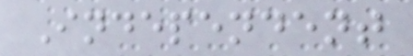Independent
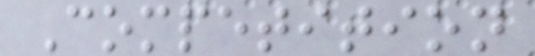Competition
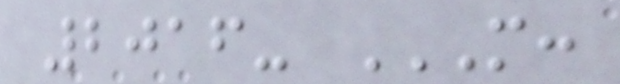2016- M:
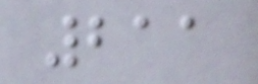211
